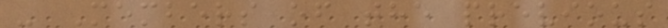- Members of the previous
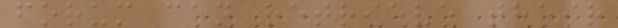forum can retrieve their
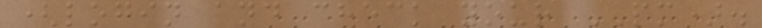(login and check your PM).
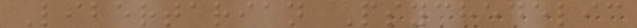Libertarian Psychedelic
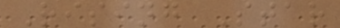Rising Star
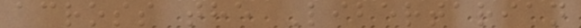across the Libertarian
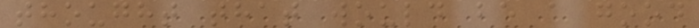thought that would be a good
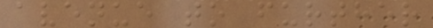avenue to further
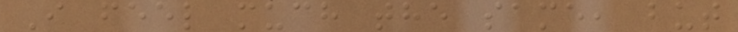I feel much the same, but
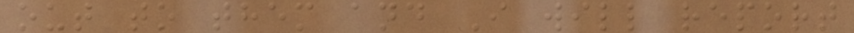out to them and I will report
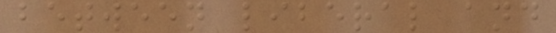between liberal and
